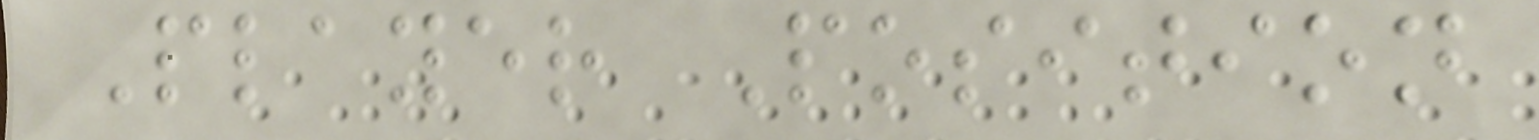Player Position
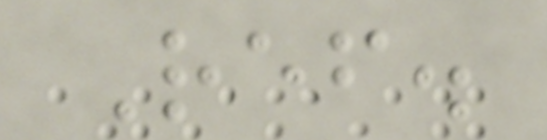Ref.
